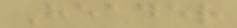Header
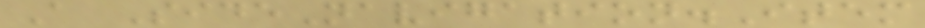A SideNavigation.Item
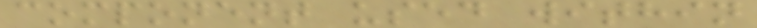component used within
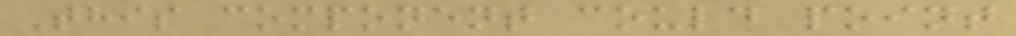This component could point
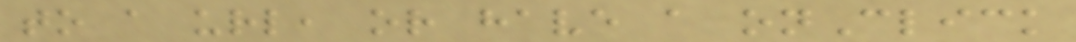to a url, or have a onClick
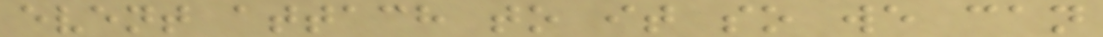event attach to it so we can
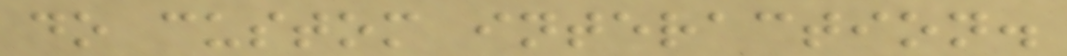do custom interaction.
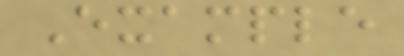Example
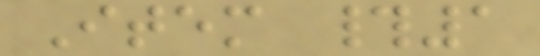Item #1
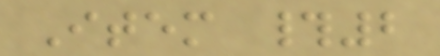Item #2
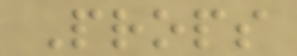Props
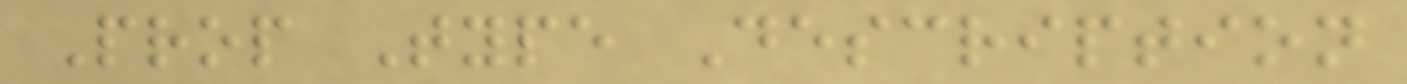Prop Type Description
